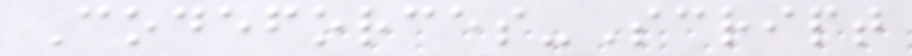Codeforces-Script
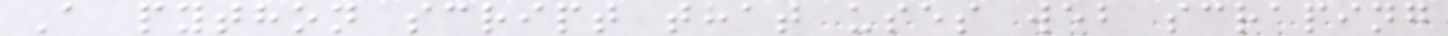A python script that uses web scraping
